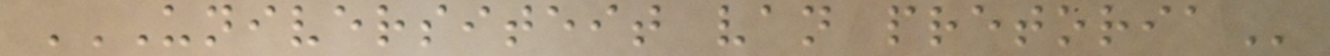UNIVERSITEIT VAN PRETORIA
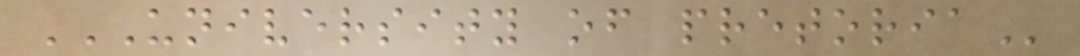UNIVERSITY OF PRETORIA
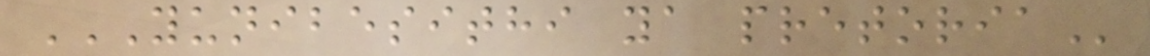YUNIBESITHI YA PRETORIA
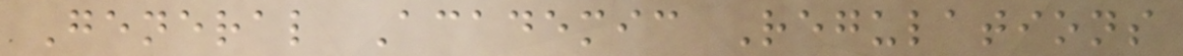General Academic Regulations
